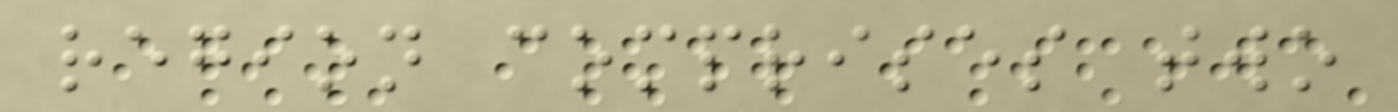region comprises two
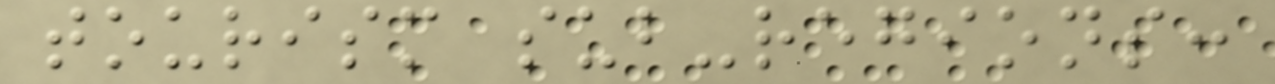tourism sub-regions:
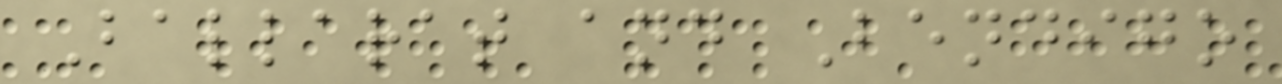Ballarat and Bendigo
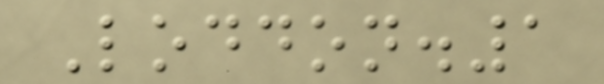Loddon.1
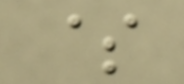$
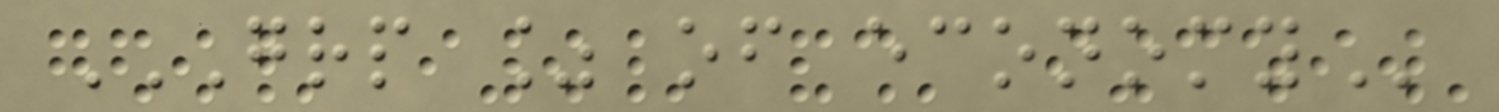GRP % OF ECONOMY
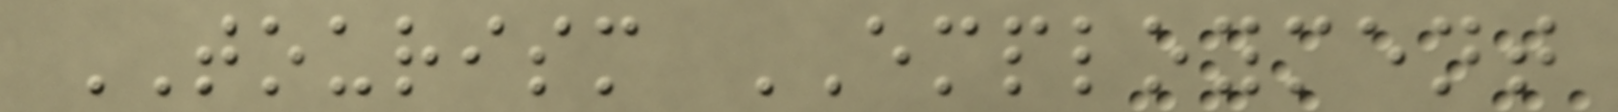TOURISM EMPLOYMENT
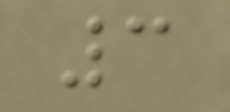3
